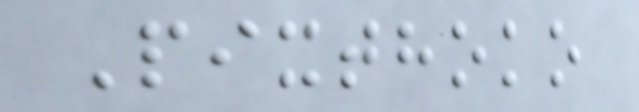Pixthoko
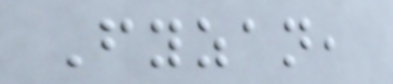Fyzan,
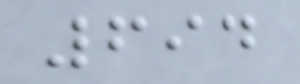694
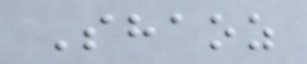Shaoz
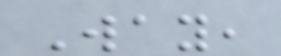Way,
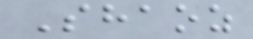Shaoz
